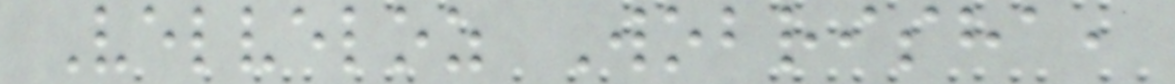Velveloz Wobrisha,
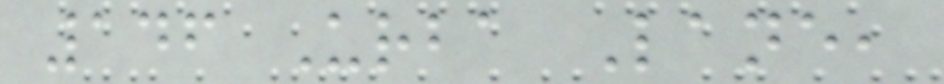146 Urba Lane,
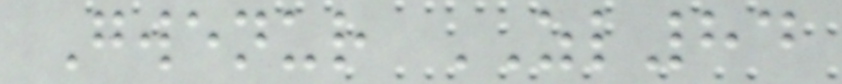Gwenur ZL84
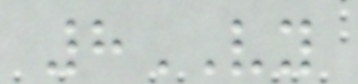8VY
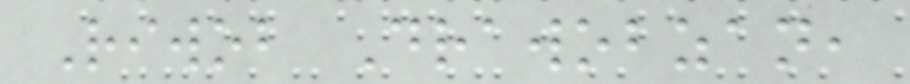Riwob Drawobzan,
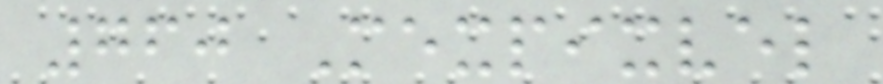760 Mexpixvel
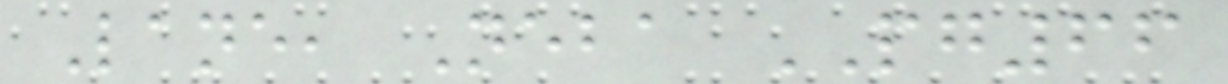Lane, Neba PG66
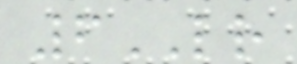6LR
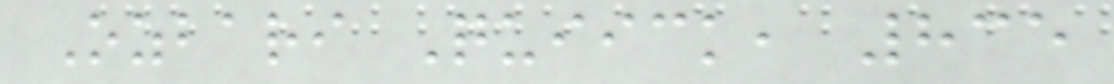Ozbari Quiick, 835
